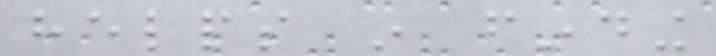helps in finding
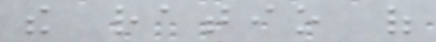the ratio of
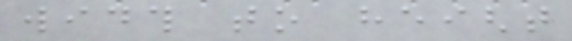width to height
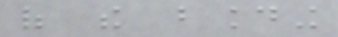of the bounding
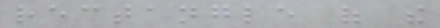rectangle of the
